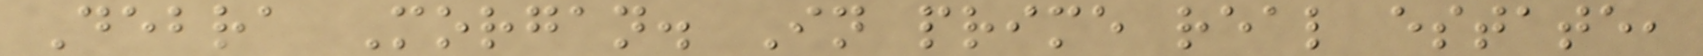Debra Morgan. In prime real estate,
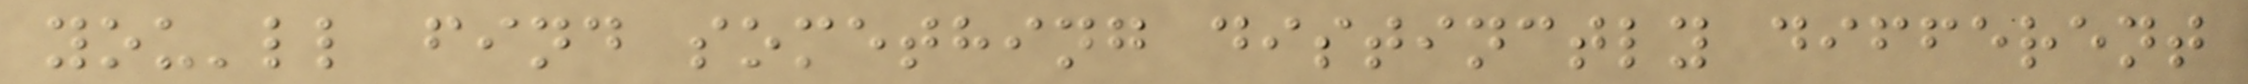you'll find something distinctly different
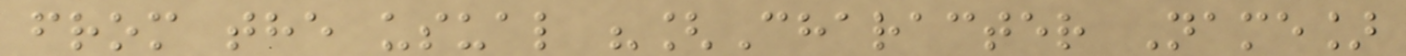from the usual "[Character Name]
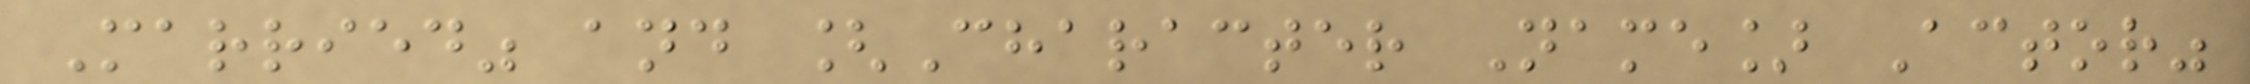Married" and [Character Name] Actor"
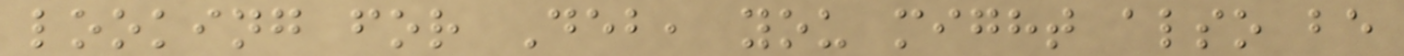looking for Deb, you might also be
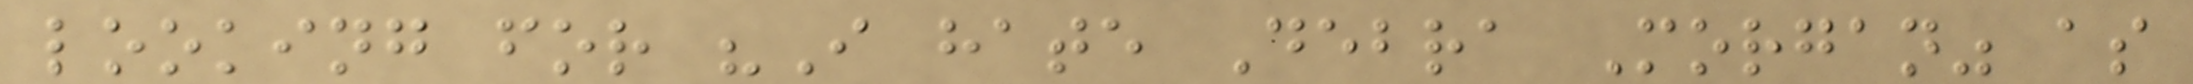looking for "I hate Debra Morgan" as
